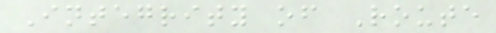Integrity of Route
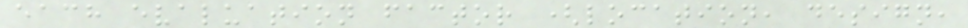each evaluation factor (location, design,
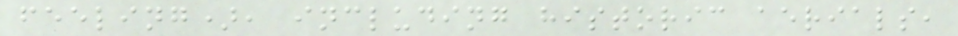feeling), including historic aerials,
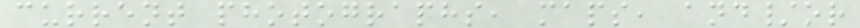current photographs, maps, and/or
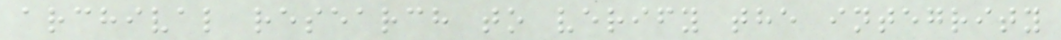archival research to verify the integrity
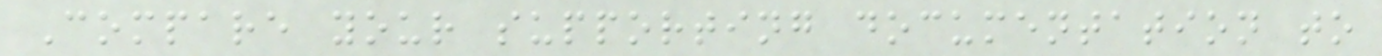Compare your supporting documentation to
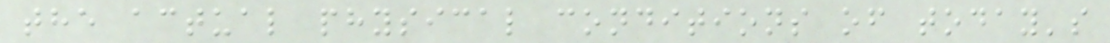the actual physical conditions of today's
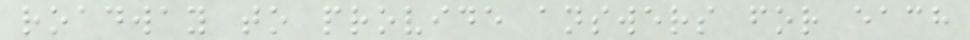roadway to provide answers for each
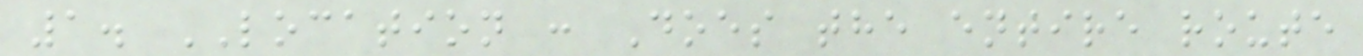1. LOCATION : Does the entire route
